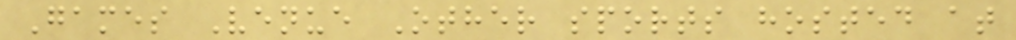Games Venue Other sports hosted at
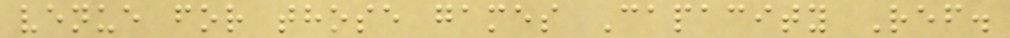venue for those games Capacity Ref.
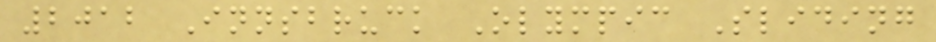2012 Innsbruck Olympic Sliding
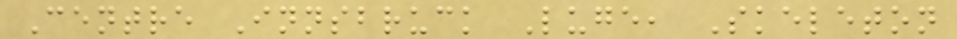Centre Innsbruck Luge, Skeleton
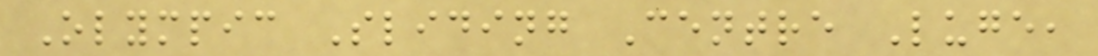Olympic Sliding Centre Luge,
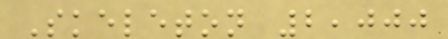Skeleton 2,000
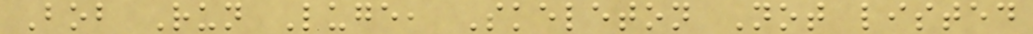Bob Run Luge, Skeleton Not listed
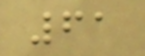61
